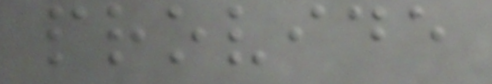provide
